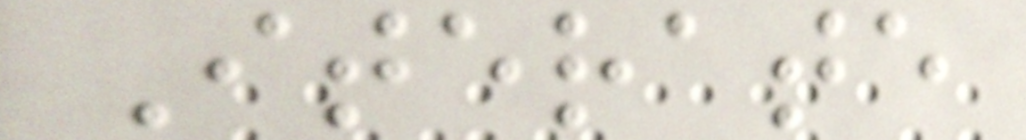Iterate
